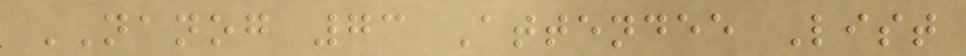NANOG 73 Attendee List
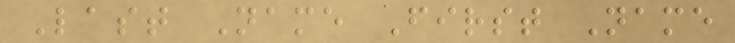Last Name First Name
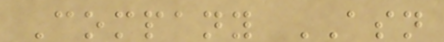Company ASN
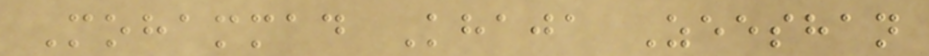Mohammad Khaja Zeeshan
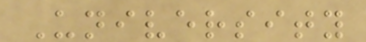University
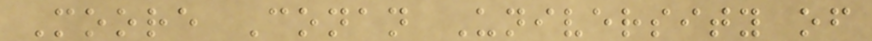Moore Conan University of
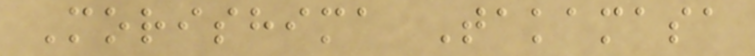Morishima Takamasa
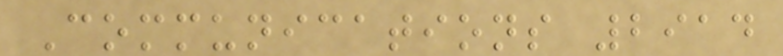Communications 2914
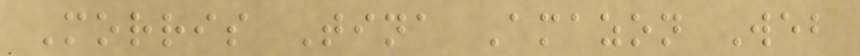Morris Tina Amazon Web
